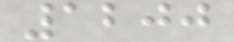1200
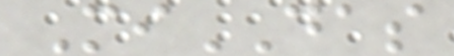MiDAS
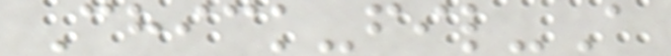Chick-fil-A
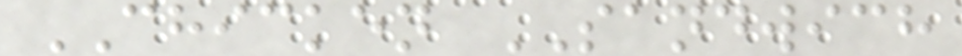CHICKEN SANDWICH
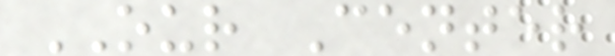OUR Center
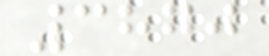3870
